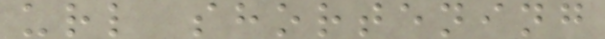url shortening
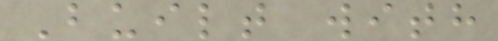Built with
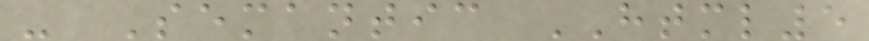- Semantic HTML5
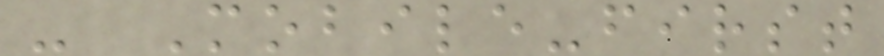- Mobile-first
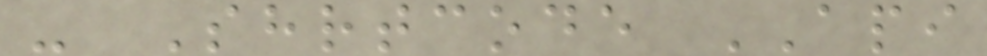- Shrtcode API
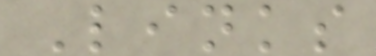Links
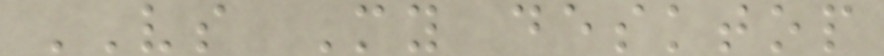VS My desktop
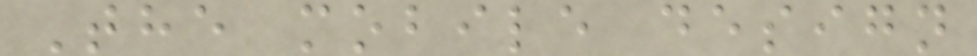The mobile design
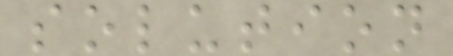solution
